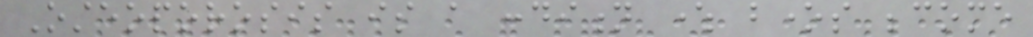Osteoporosis is a condition where bones become
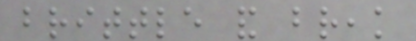brittle and break
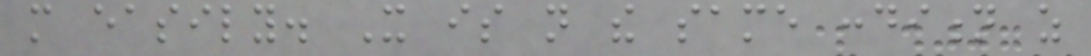more easily. It is not the same condition as
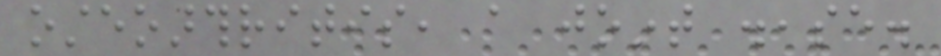osteoarthritis, a joint disease.
